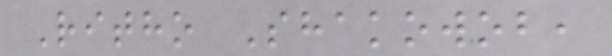Ritho Shakowob,
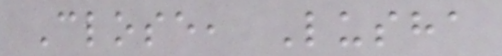Close, Lusha
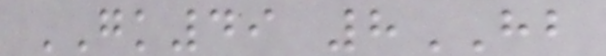GK49 8HB
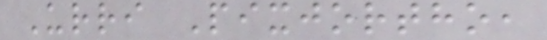Urri Pixjortho,
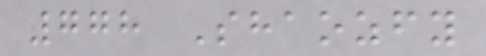778 Shaozfy
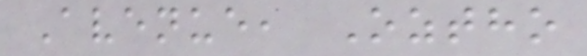Avenue, Oztho
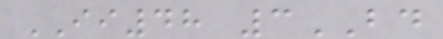II48 3BD
